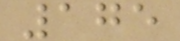175
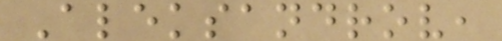Aleksandrov,
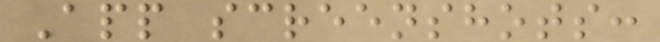App screenshots:
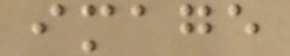image
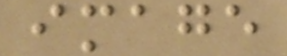image
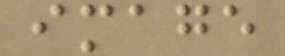image
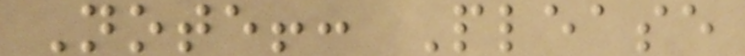Note!: Please
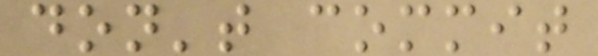don't commit
